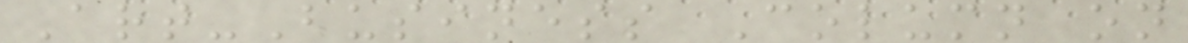Art-Business Column on
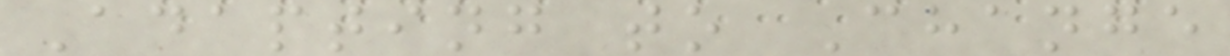Adapting to Change
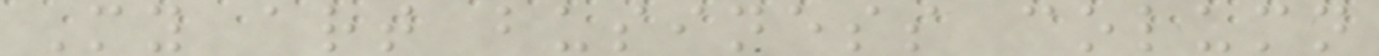My art business column
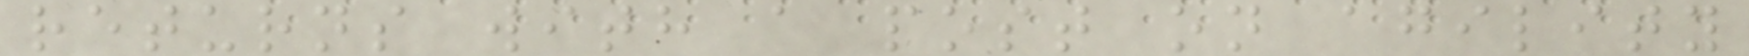returns with a post on agility
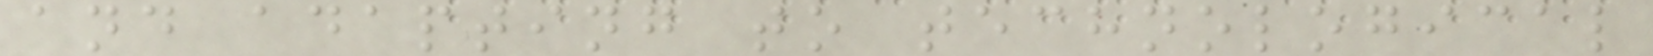and adapting to technological
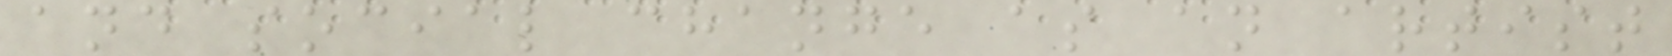and social change as an artist
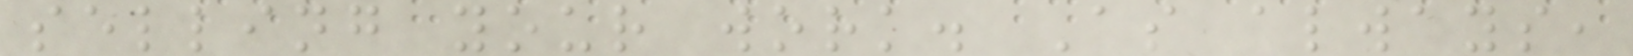selling your work. As always,
